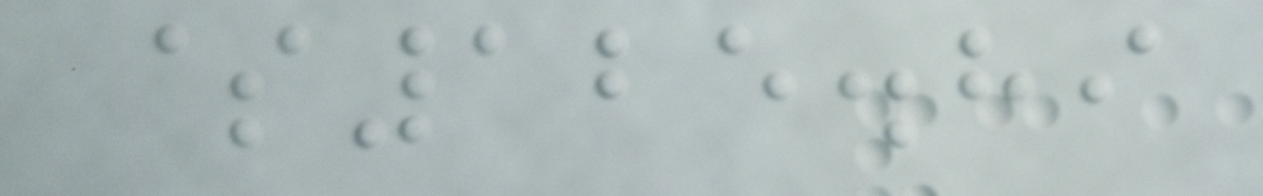$125.89
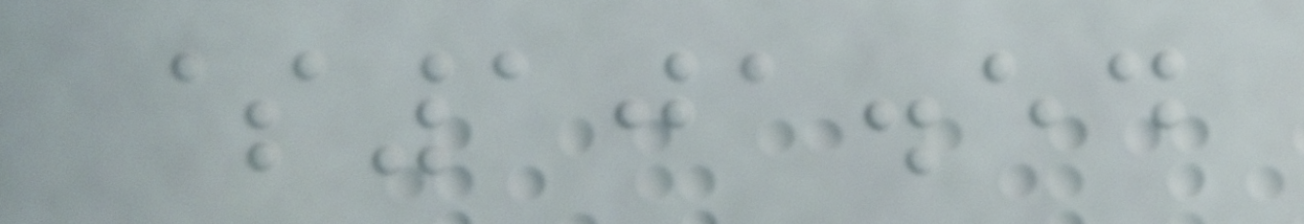$101.54
